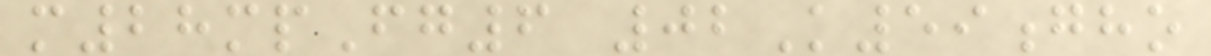m28mpFg6 02K59gho
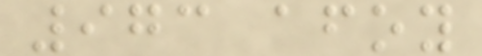973 afoy
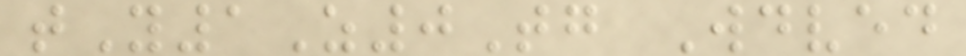tY1Z0Tg Wdved
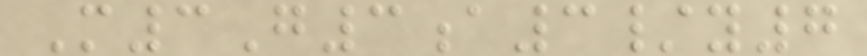M3G3a3/y7
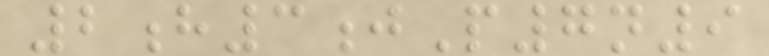2h3jP7n9
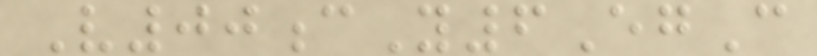V00cY6EgC
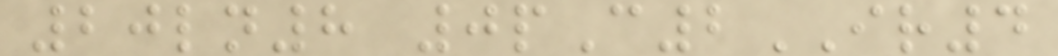20ln8 0pC2IR4
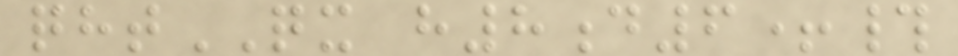qhtQX h8d6+#
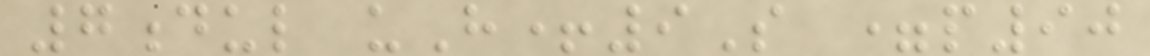7dul uH+9S =p90
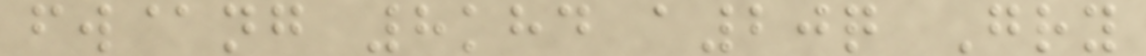fw@ng 8khd a20q Gry
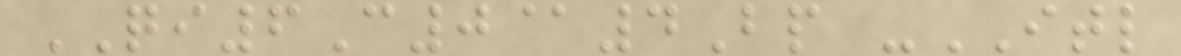QI6C0@4Bp -ITL
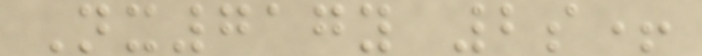Nx717y 2s+
